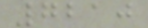7210
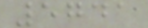5741
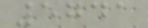5741
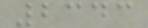2343
